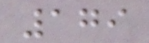179
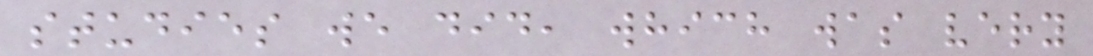studies we did, which was very
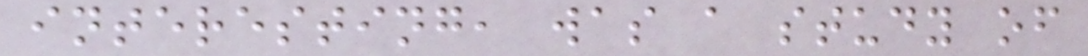interesting, was a study of
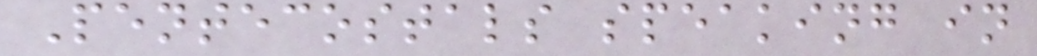Pentecostals speaking in
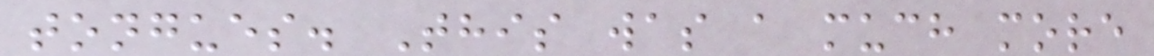tongues. This was a much more
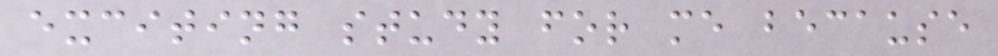exciting study for me because
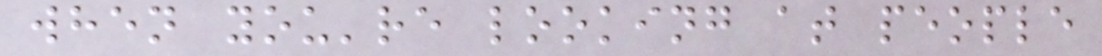when you're looking at people
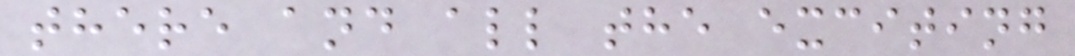there and all the exciting
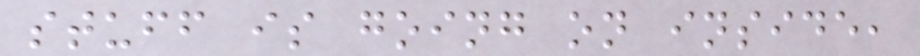stuff is going on inside,
